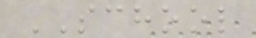SCHOOL
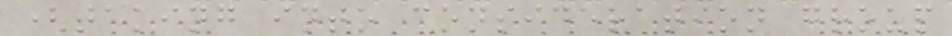(taking into consideration group
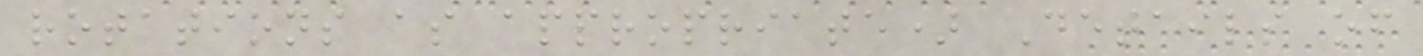rotations as appropriate) Details of
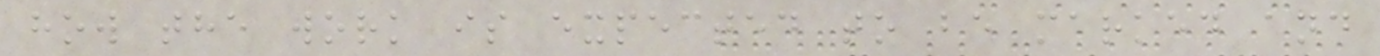how the work is expected to be marked and
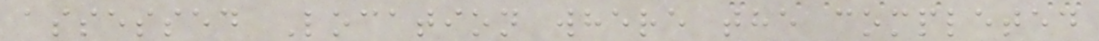assessed Location where the completed
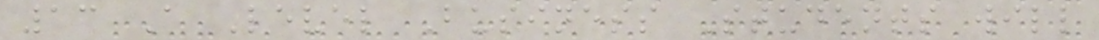13 A Level Business Students will
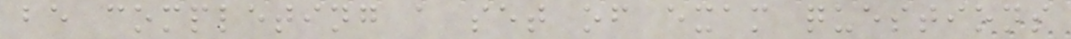be completing a set of exam questions
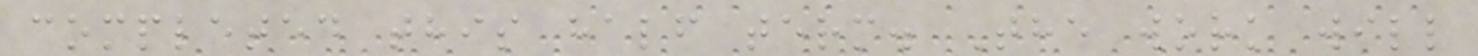completed this half term. The work will
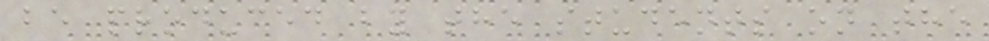be produced by the students on the
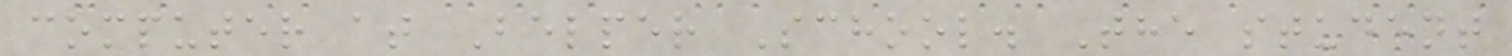computer at Belper School. The student
